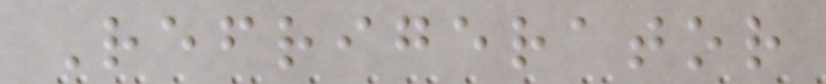Refrigerator
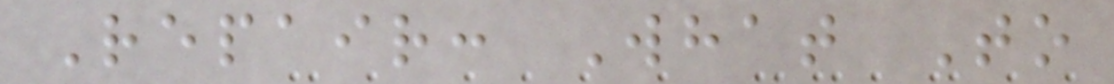Repair: What To
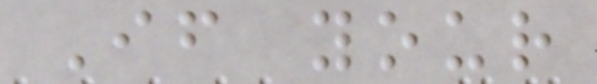If your
